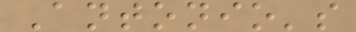Antonio's
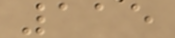115
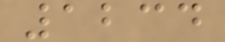1234
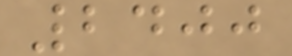2400
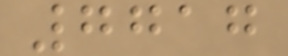7717
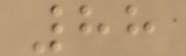88
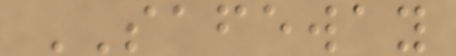SAFEWAY
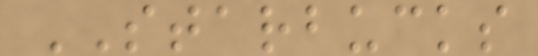STARBUCKS
